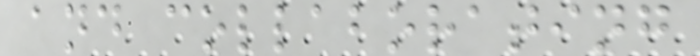and collaborating
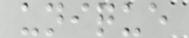unique
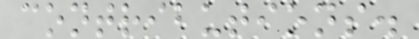contributions.
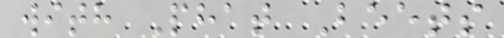with Phat Beets
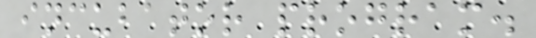incubator program.
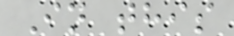In this
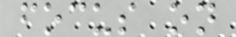focus on
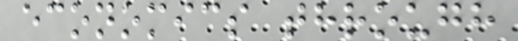economics through
